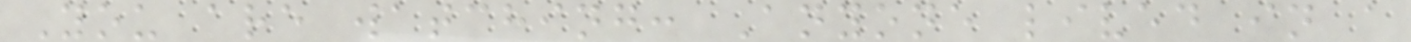You are watching: Anyone lived in a
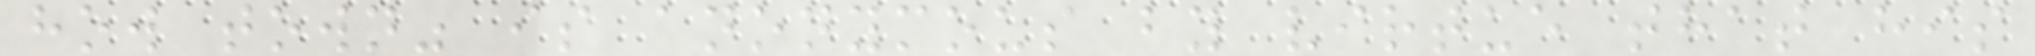how town" is anonymous by virtue that his
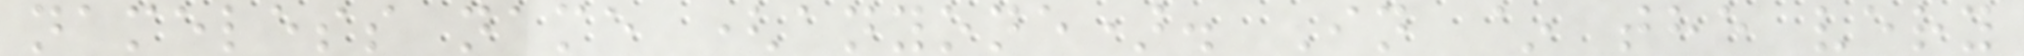nameless name (anyone). In ~ the very
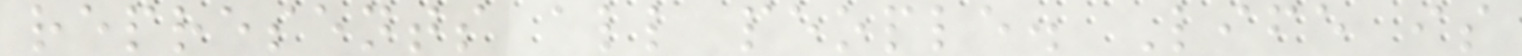represents all people. Life is
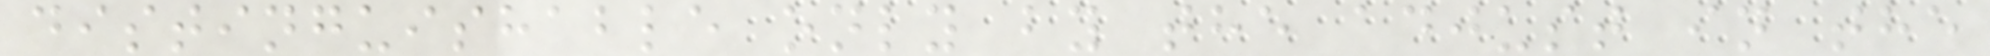distinguishable only by the adjust in the
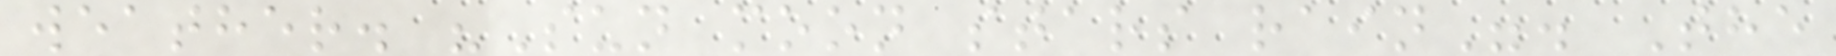weather. "Sun moon stars rain". The
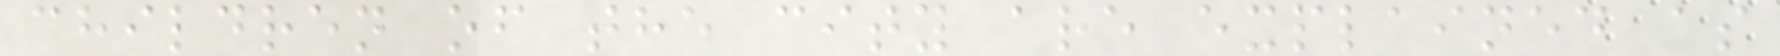children of the city are explained as
